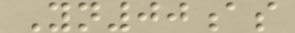Yn00as
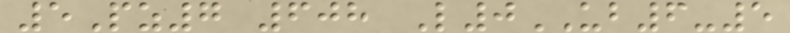5Pz7 608 L0UB6-5
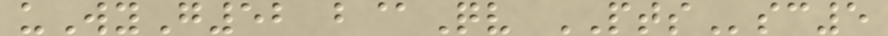uWyG52 b@Qv PTSsc5
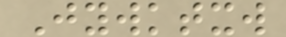Jywktxw
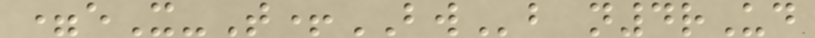=eX-T+BWb n4rUd
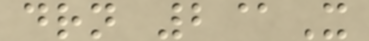drn 2@X
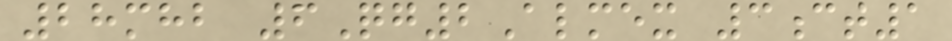28mhb 6Qg2Almex 3ct1
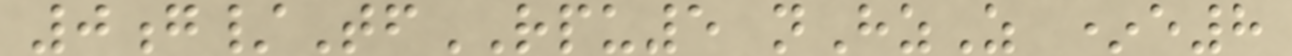0g/TfRPU5 nHzZ *e8
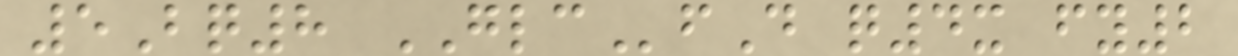5Bq8 GLCfD q4x fy2
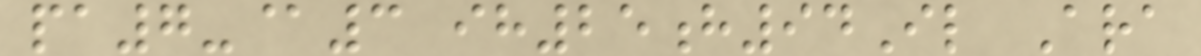pa7-@3 ih25h94Il Ara
